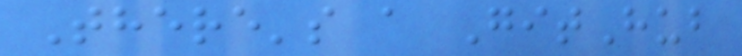There's a GitHub
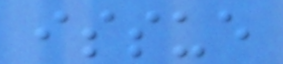issue
